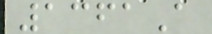1361A
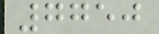7750
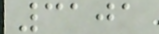3101
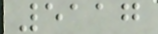5117
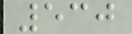530
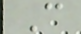C
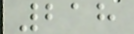218
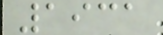1931
